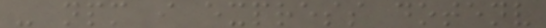- npm i express dotenv
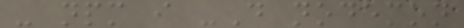- npm i -D nodemon
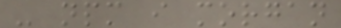- npm i morgan
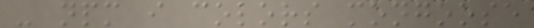- npm i colors mongoose
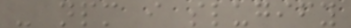- npm i slugify
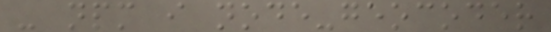- npm i node-geocoder
